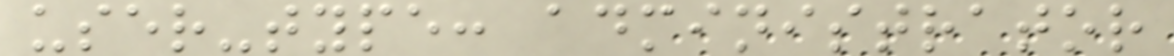user-type: administrator
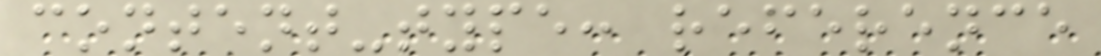content-type: reference
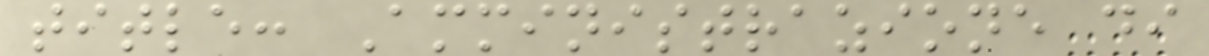title: Amministrazione di
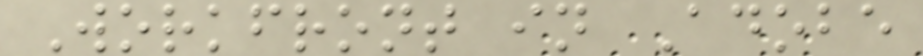Workfront in Adobe
